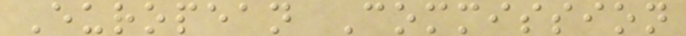European Commission
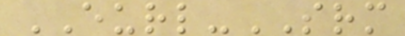EURL-SRM
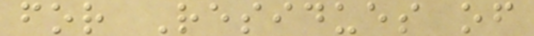for Residues of
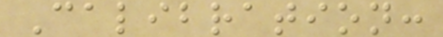Calibration:
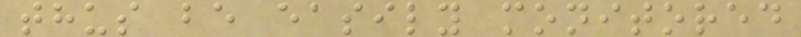thus be easily monitored
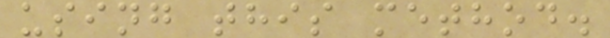using this method.
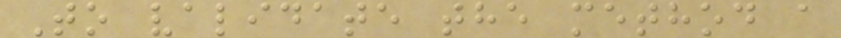To validate the method a
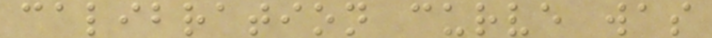calibration curve was
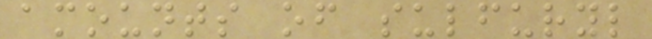amounts of sulfuryl
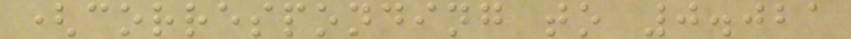(corresponding to 0.021
